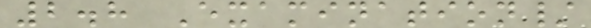2.8 Examination/
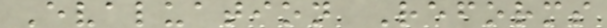Evaluation Reforms
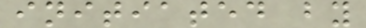initiated by
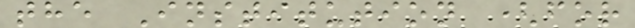the Institution (for
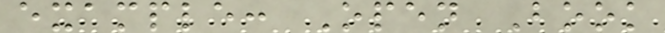example: Open Book
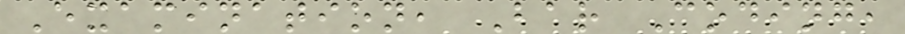Examination, Bar Coding,
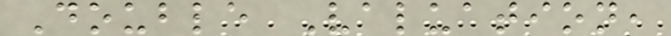Double Valuation,
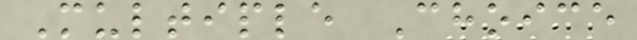Multiple Choice
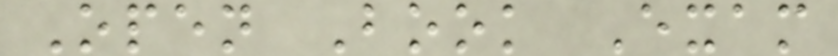Open Book Exam
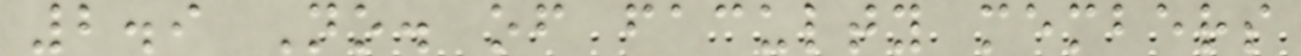2.9 No. of faculty members
